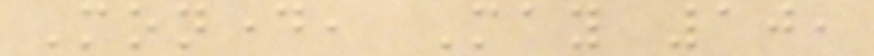Monday, May 10,
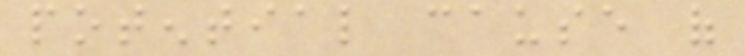potential cause of
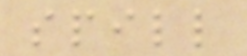spill
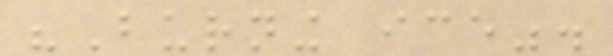"Burning ice".
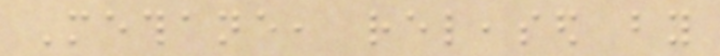Methane, released by
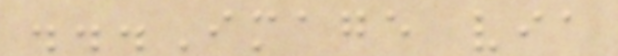...Image via
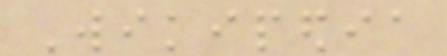Wikipedia
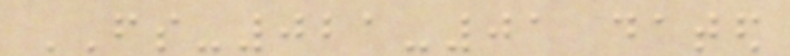FS-021-01 dated
